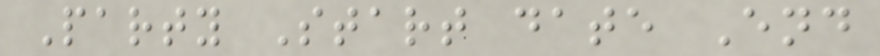Party Start date End
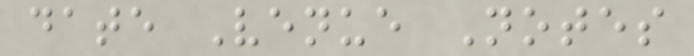date Venue Notes
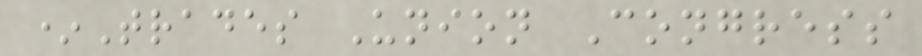*Trades Union Congress
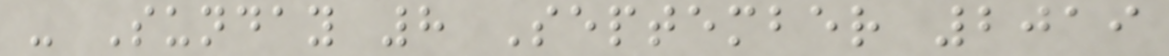- Sunday 8 September 2019
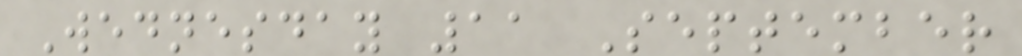Wednesday 11 September
